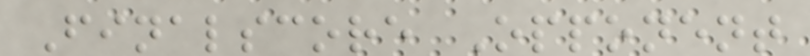Finalscore Opponent
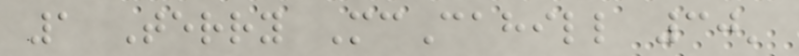1 Terry McCahill 30'
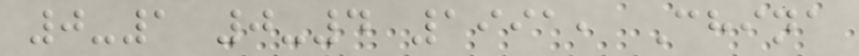0-1 0-4 1991, China
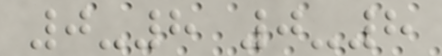0-8 0-8
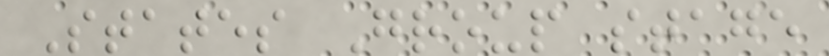States Group stage
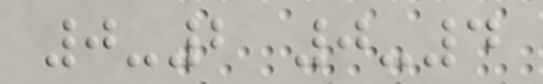0-2 0-4
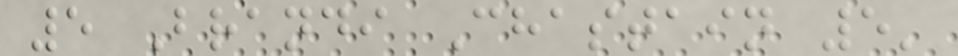5 Brandi Chastain 5'
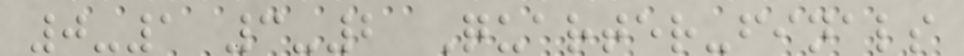0-1 3-2 Quarter-finals
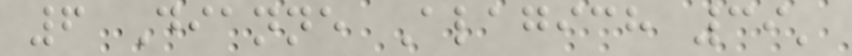6 Dianne Alagich 39'
